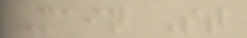Main St
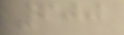600
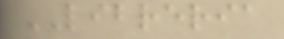LIBRERIA
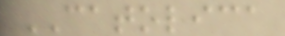CATOLICA
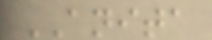ANITA
